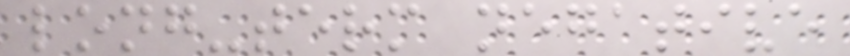long-term negative
